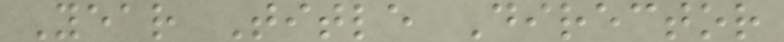Year Title Director
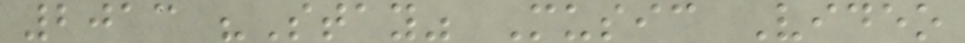2013 "Stay" Music Video
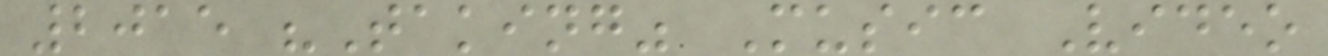2015 "Taking" Music Video
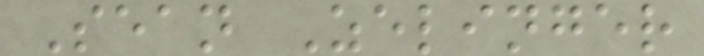Sean Zelinger
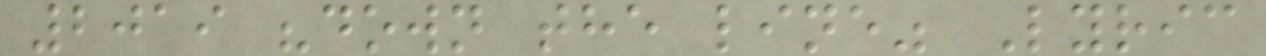2019 "down the line" Lyric
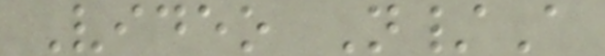Video N/A
